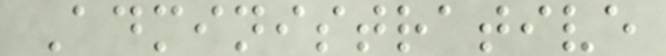Administrative
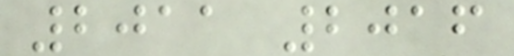2011 2016
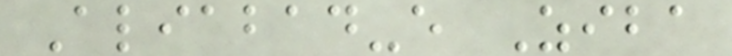Aliabad-e Ziba
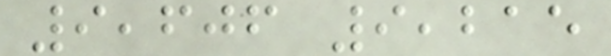9,606 9,215
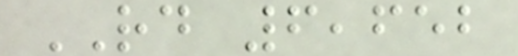RD 6,652
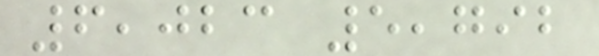6,023 5,792
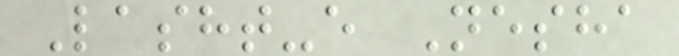Lasht-e Nesha
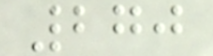270
